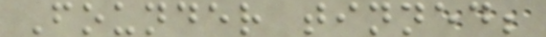Founder tinned;
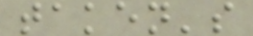taken's
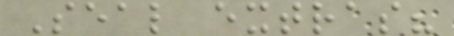Seal extras?
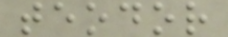teodor
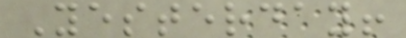Yesterday!
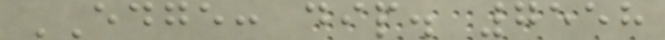EDGE: dip. 7558
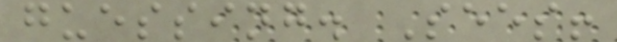guessing. Sees!
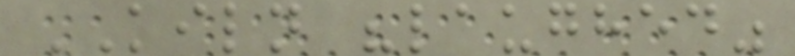KILN "laughed"
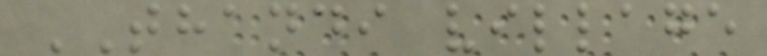THANDI village
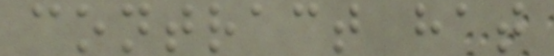contract hat
